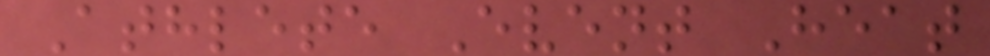Athlete Event Heat
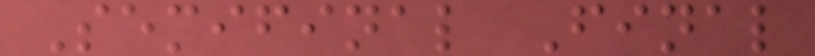Semifinal Final
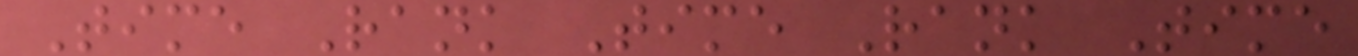Time Rank Time Rank Time
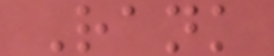Rank
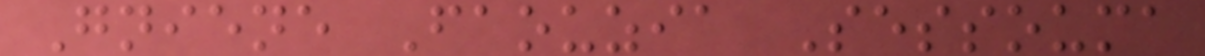Gniene Faouzia Sessouma
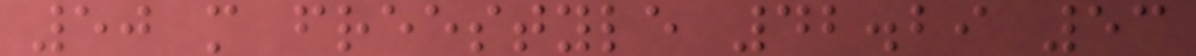50 m freestyle 42.29 53
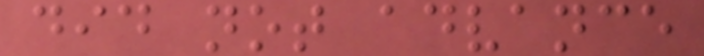did not advance
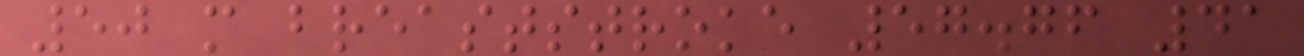50 m breaststroke 57.76 41
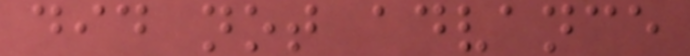did not advance
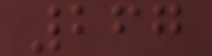267
